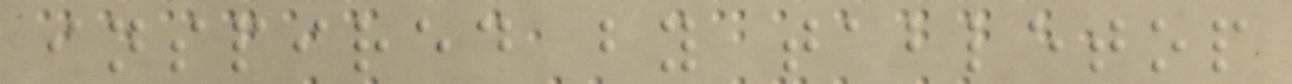inspired by tabletop
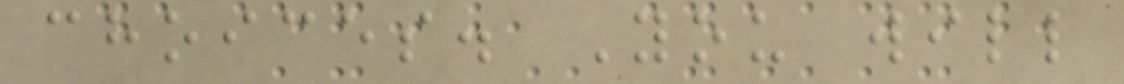choices. You will
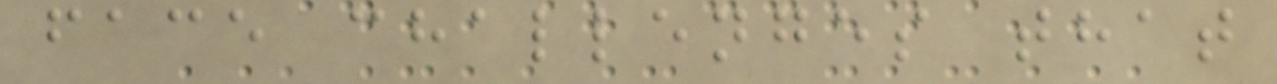face challenges that
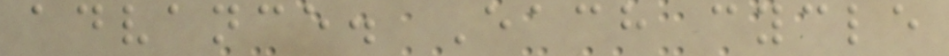advance. Each cycle
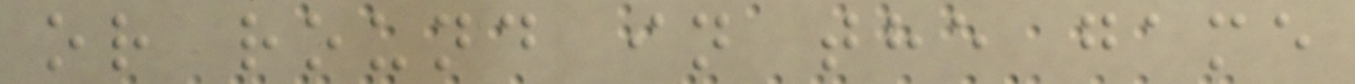or round in the game
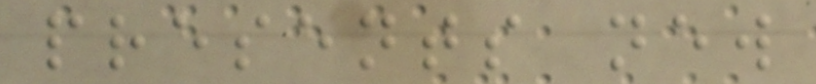presents new
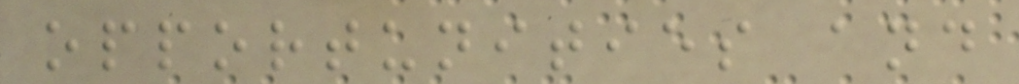opportunities and
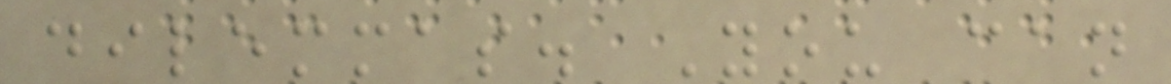dilemmas. You can
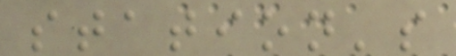station's
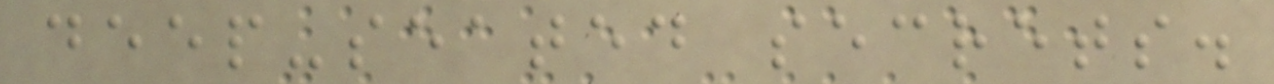deep-seated secrets.
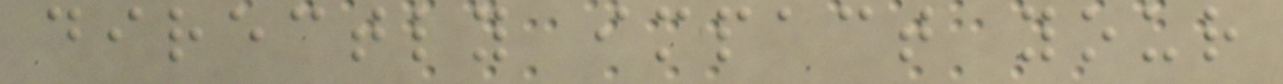directly impact your
